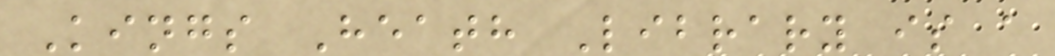Kings Heath Library is a
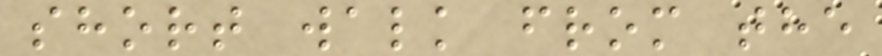short walk from the
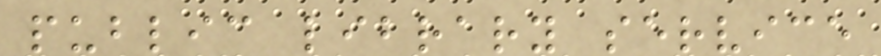public library service
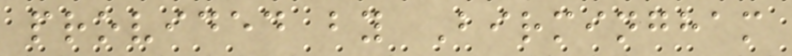provided by Birmingham
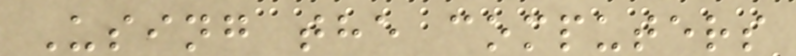Using the computers
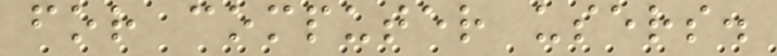for computer users.
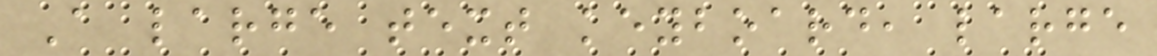A large text keyboard, large
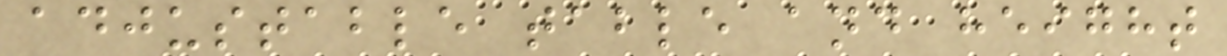adjustable table and height
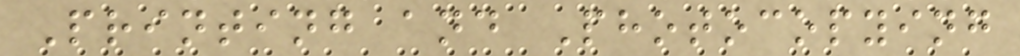Printing and Photocopying
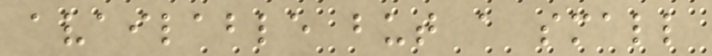available but a small
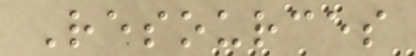Resources
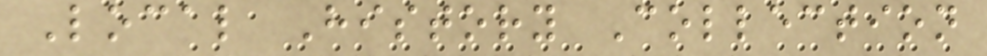Local History Collection
